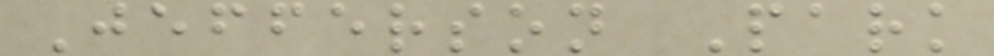Jefferson Park
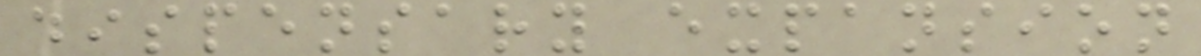dispensary expansion
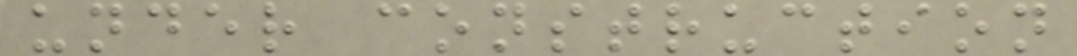under construction
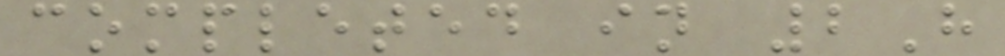completed in 2H
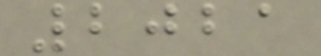2021
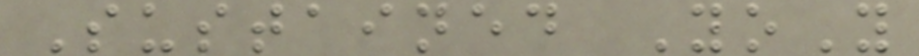Sustained YoY
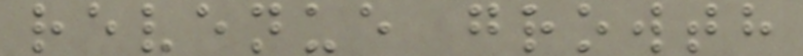revenue growth
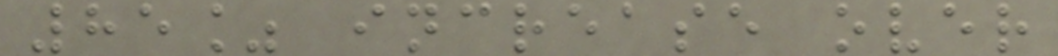85% increase over
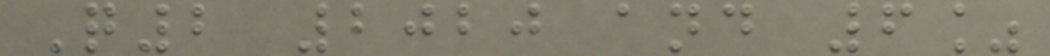Q2 2020 and 6%
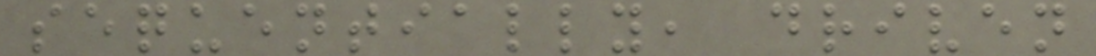sequentially, driven
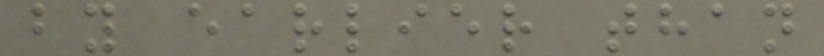by earlier than
